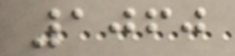1060
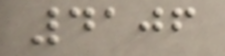4106
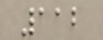112
